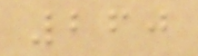260
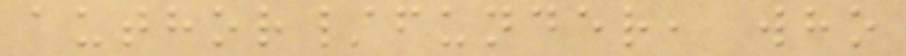author/funder, who
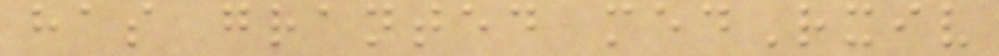has granted medRxiv
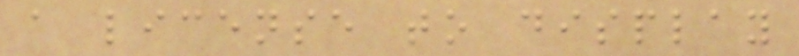a license to display
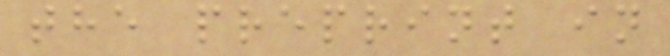the preprint in
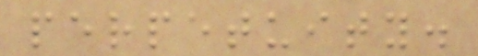perpetuity.
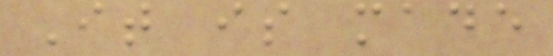It is made
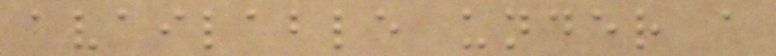available under a
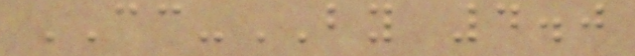CC-BY 4.0
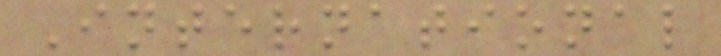International
